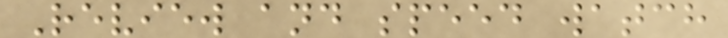Review and speed watch
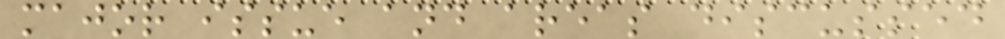major issue and areas discussed
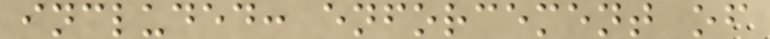included: enforcement of
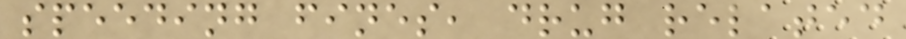speeding fines, drug related
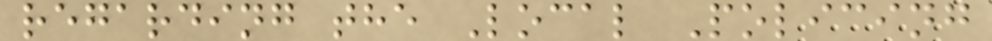regarding the Local Policing
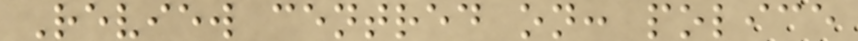Review centred on: police
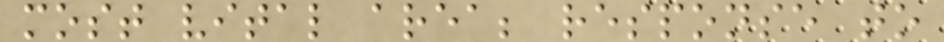most vital area; response to
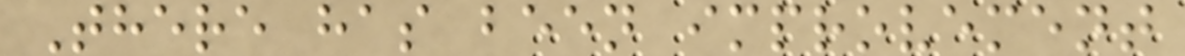There has been improvement
